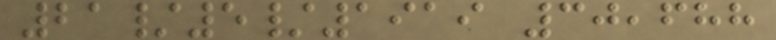21/5/1919 30,688
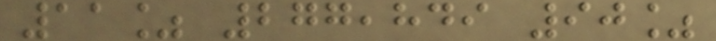11% 277,849 90%
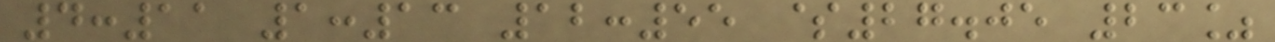4:11 1:13 12:55 $27.05 23%
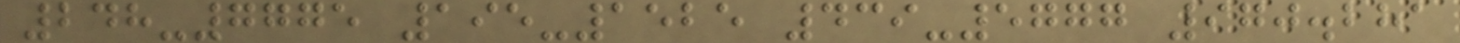248-7775 195-1525 439-5777 970.281
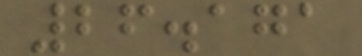26.171
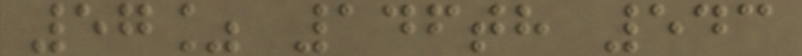57% 146th 543
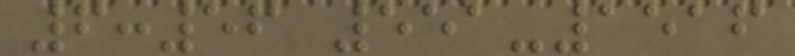6:56 551-1516
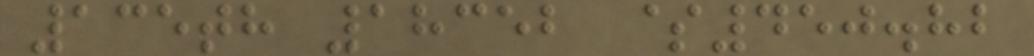135th 18352 $450.82
